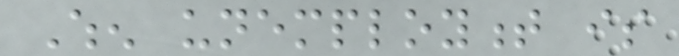When unemployment is
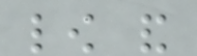low and
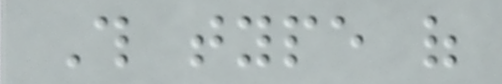This type of
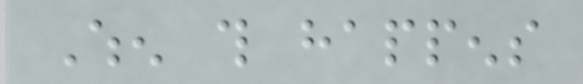When this happens
